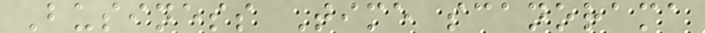Business Time scanorama
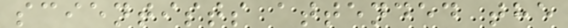scientists attended the
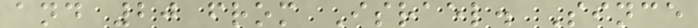and 20 from Israel. Since
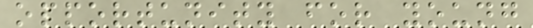opportunity for young
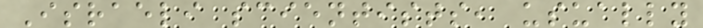Israeli scientists, usually
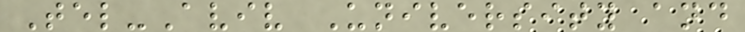Tel-Aviv University and
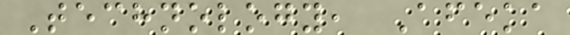Technology, Afeka
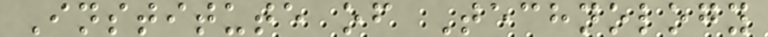Institute of Technology
